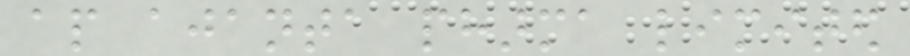ap ajanta pharma limited
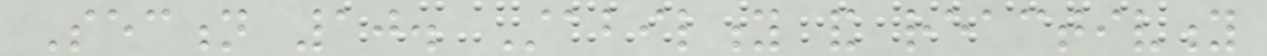Section 10. Stability and reactivity
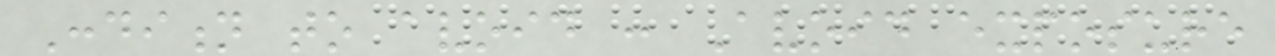Condition to avoid : Avoid exposure
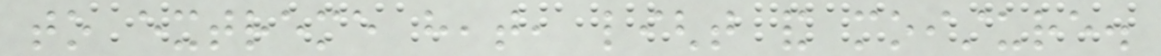to extreme heat, light and moisture.
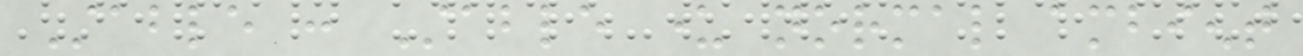Stable : Stable under normal ambient
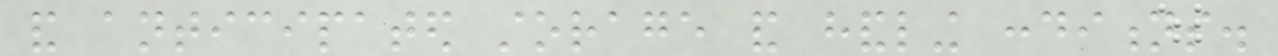and anticipated storage and handling conditions.
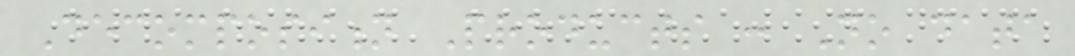Decomposition Products : No data
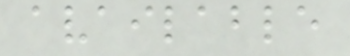available
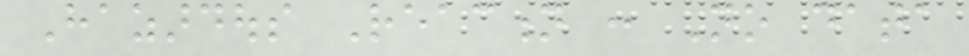Hazardous Reaction : No data
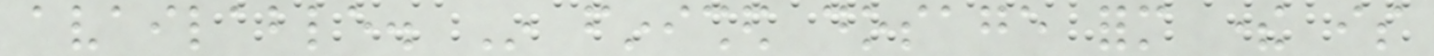available. In finished dosage form there is
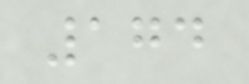174
